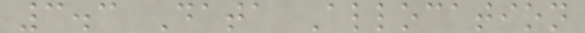3.3 Data Allocation
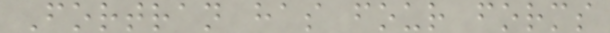Fortran has four forms
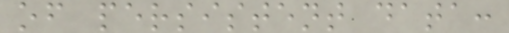of persistent data:
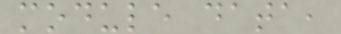module data,
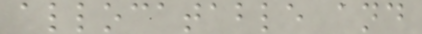allocatable and
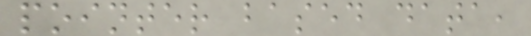pointer based data,
